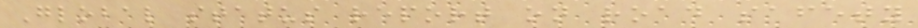Global status report on road safety
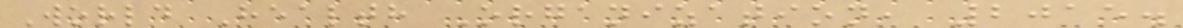World Health Organization, 2015.
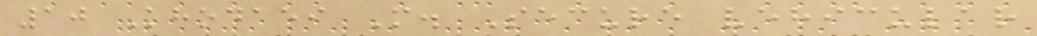10 Khodaei M. Secure vehicular
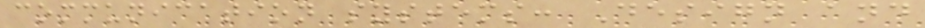communication systems: Design and
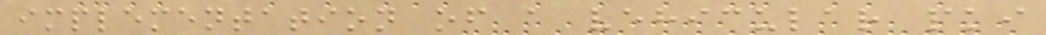implementation of a vehicular pki
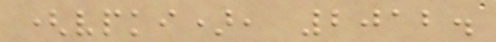(vpki), 2012.
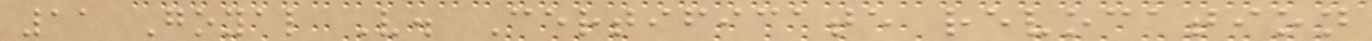11 Goyal V. Certificate revocation
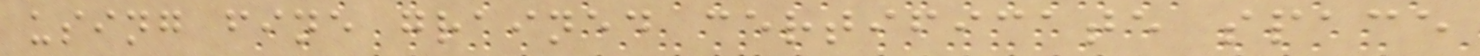using fine grained certificate space
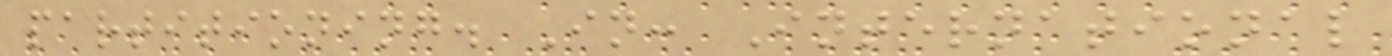partitioning. In: International
